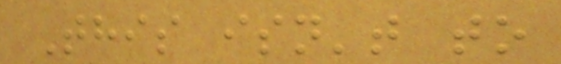This isn't to
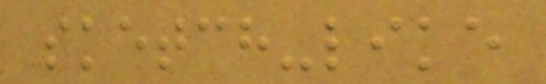sketch-like
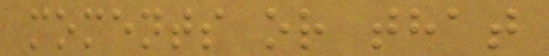moments or that
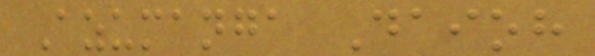Azumanga Daioh
